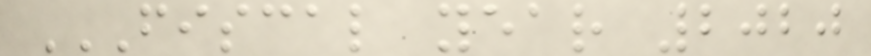FISCAL YEAR 2020
